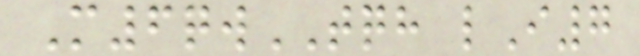M6qwTQH lI7
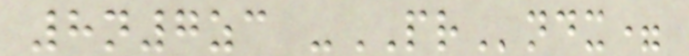8n7zc -PRndx=
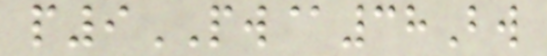p9PW@38Bw
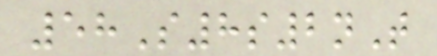58S8s2nT
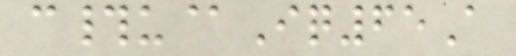c#u@Iq65A
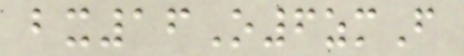bx16O6zmF
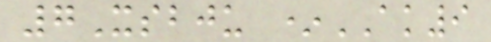7Xsbju *AK9
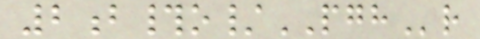2b#o/PGHr
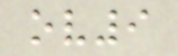ov9
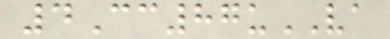4Cc87uVA
